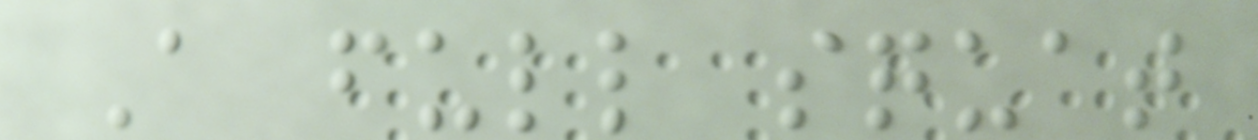A full squat
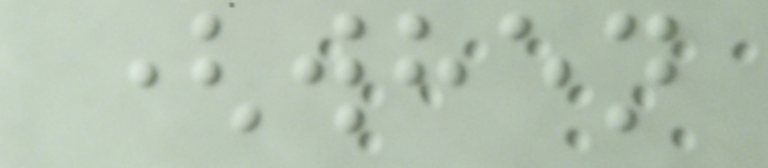(when
